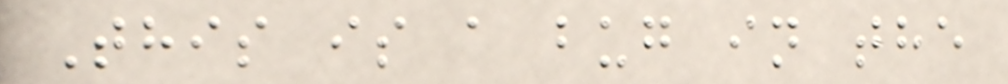This is a bug in the
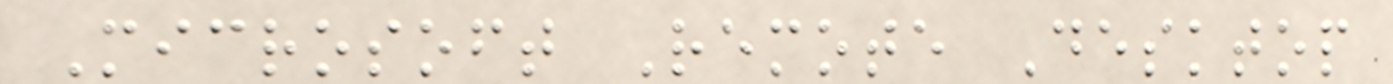Microsoft Remote Desktop
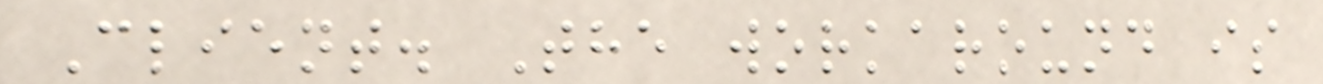Client. The workaround is
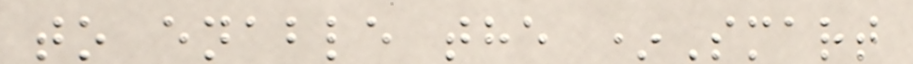to enable the *Smart
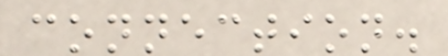connection.
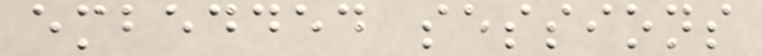embedded sessions
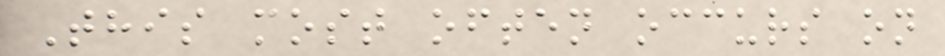This most often occurs on
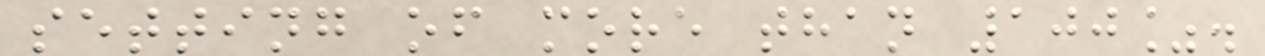setting of more than 100%.
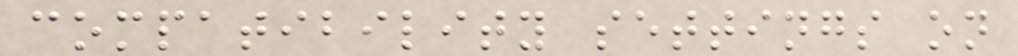compatibility settings on
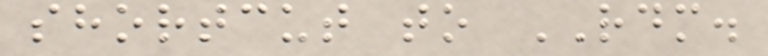shortcut to RDM.
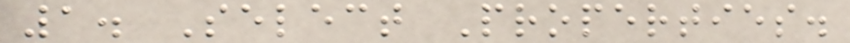1. Select Properties.
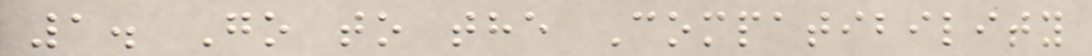1. Go to the Compatibility
